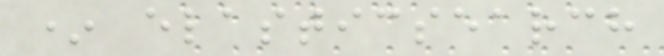* elasticsearch
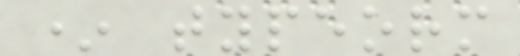* typeorm
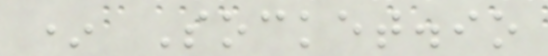* Socket.io
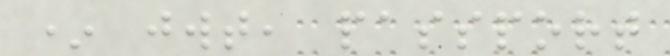* jwt, passport
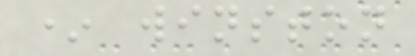* winston
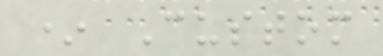* Custom
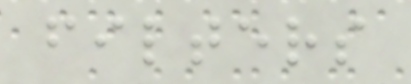filters
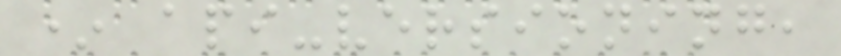* api-versioning,
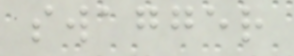swagger
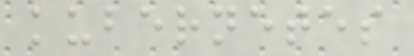kubernetes
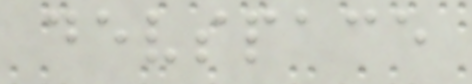devspace
